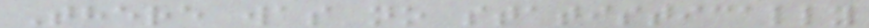There was no statistically
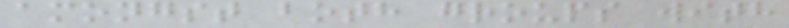amongst both groups with
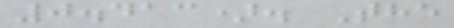0.413). The
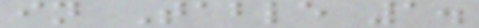in Table 1.
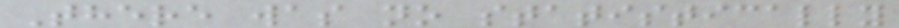There was no statistically
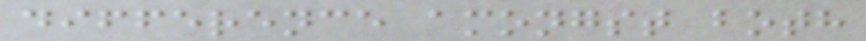difference amongst both
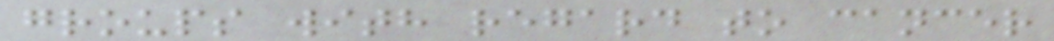groups with regard to cancer
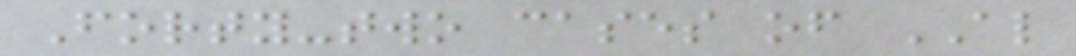Forty-two cases of AL
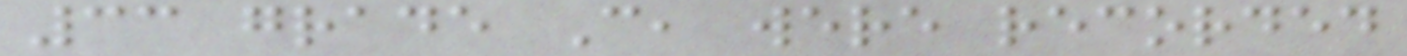33 grade C, were recorded
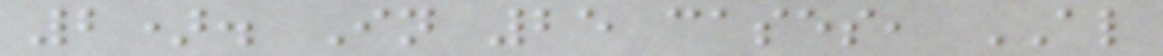2). In 25 cases, AL
